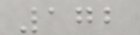172
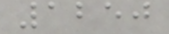1250
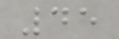45
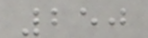250
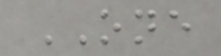ONE
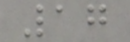17
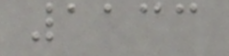1133
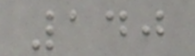140
